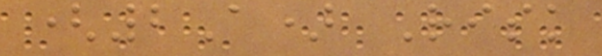(2A) Risk
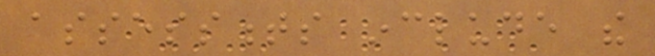assessments include the
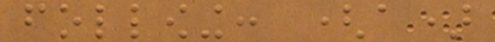following: (a)
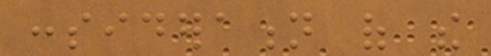consideration of the
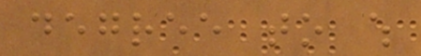degree to which
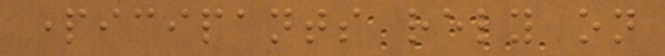participants rely on
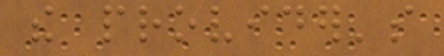the provider's
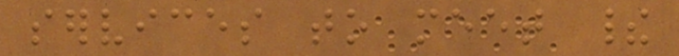services to meet their
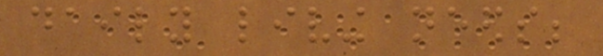daily living needs;
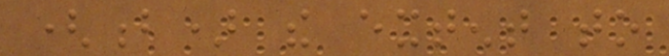(b) the extent to
